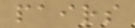pairs
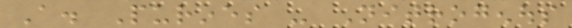A. Purines - Nitrogenous
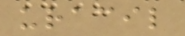uracil
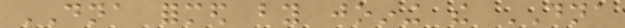DNA formed by joining the DNA
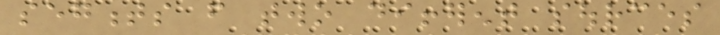segments from two different sources
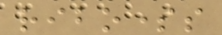ribosomes
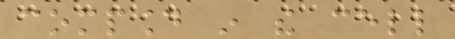compound in the cell
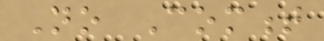No Comment
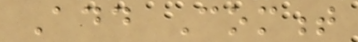Add Comment
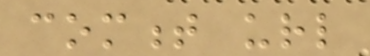comment url
